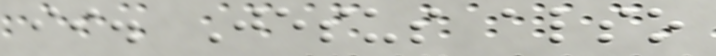ii. Jesus also
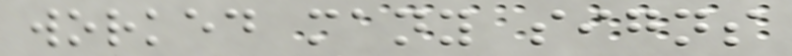worked many signs
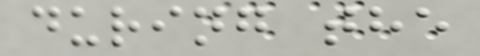during the
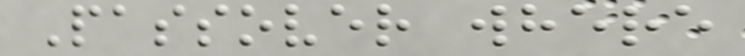Passover where
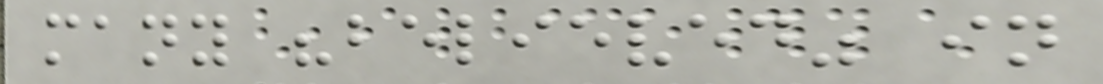many "believed" in
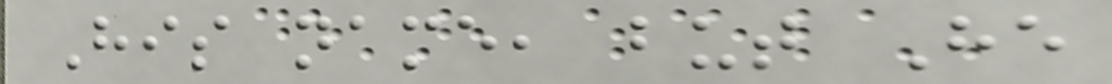His name, but He
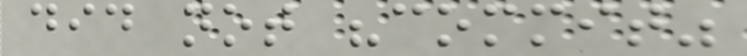did not "commit"
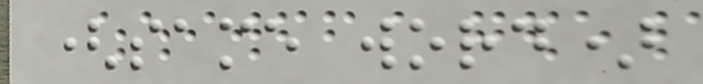(same word)
